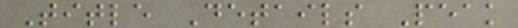Title Details Peak
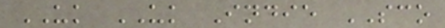UK UK Indie SCO
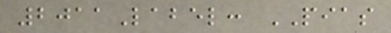2011Label: PIAS
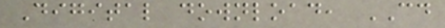Digital download, CD
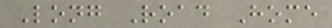Long Road Home
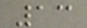13
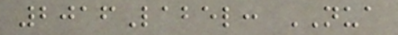2016Label: NUA
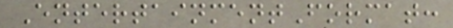EntertainmentFormat:
